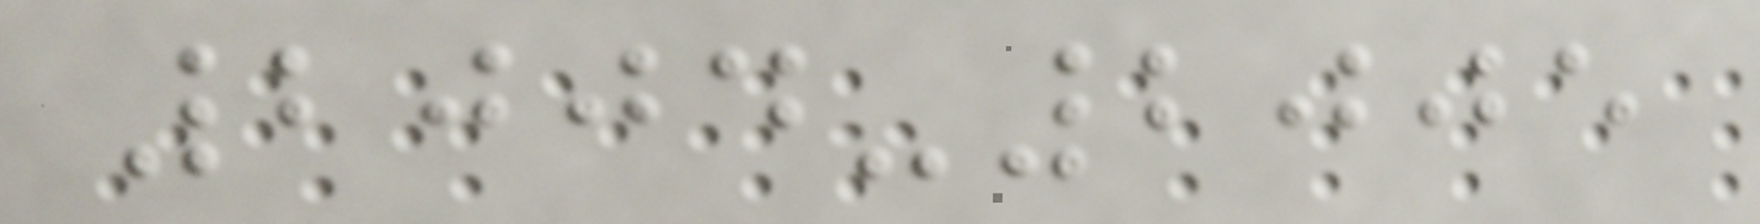2004-2005
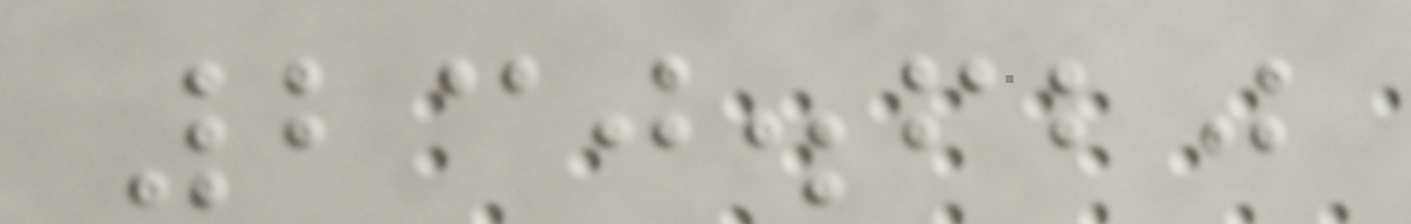230.620
